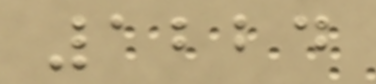1224
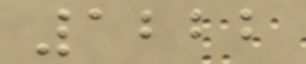1222
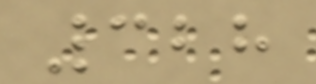328
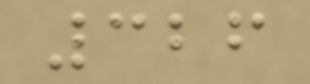326
